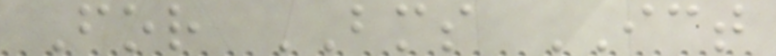For BMS ICT
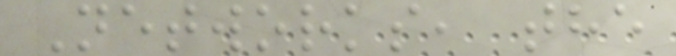Networks, the
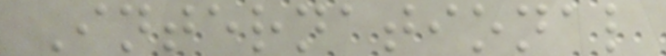International
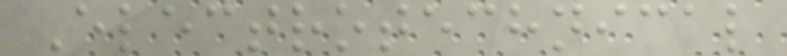Electrotechnical
